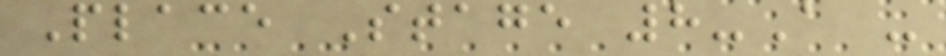Place Stage 8-A -
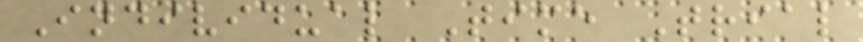Individual Time Trial
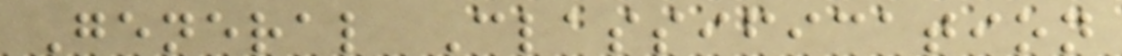General Classification
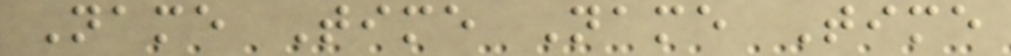Name Time Name Time
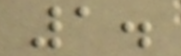1.
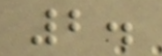2.
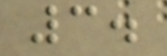3.
